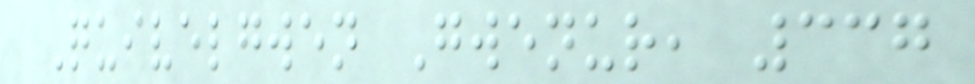Quivelgwen Gwenur, 337
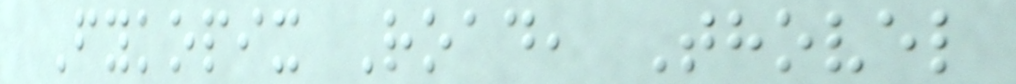Fykopix Road, Thovel
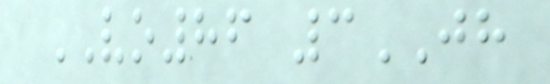VO86 3JH
